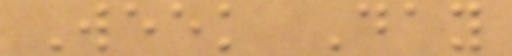Week Day
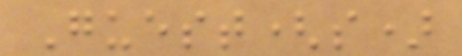Guest(s)
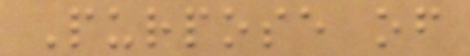Purpose of
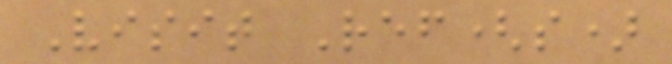Visit Ref(s)
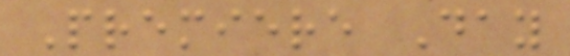Premiere Day
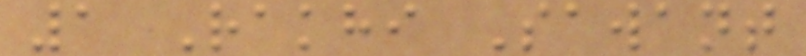1 Rakhi Sawant
